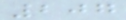207
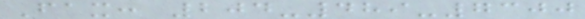Fax: 204-489-7300
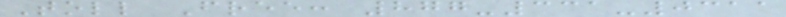Toll Free: 877-331-0311
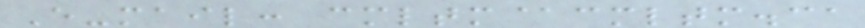E-mail: cmltm@cmltm.ca
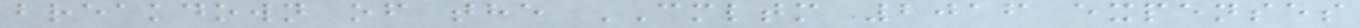breakdown of the CMLTM 2016 expenses
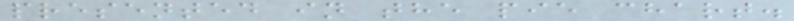presented in the pie chart.
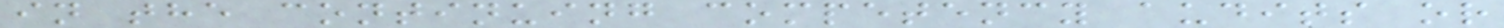in the continuing competency audits or
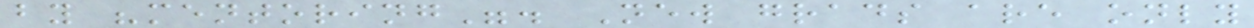by "mentoring". New grads are only
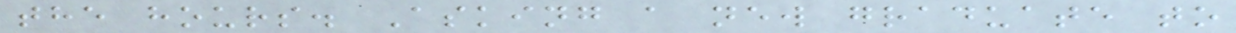the hours. Asking a new graduate to
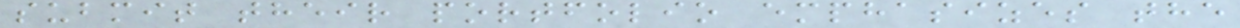submit their portfolio emphasizes the
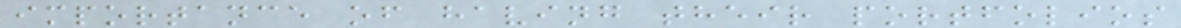importance of having their portfolios
